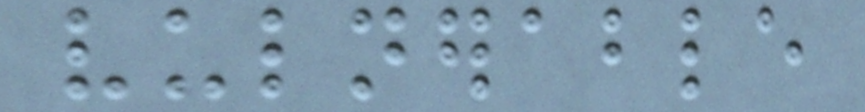vulnerable
